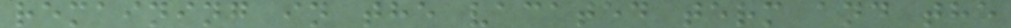remaining in the vacated term and the
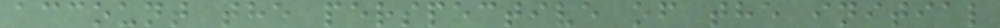account the perspective of the initial
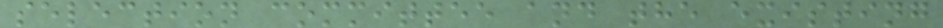selection committee and the existing
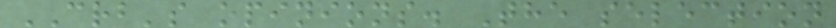CRB's opinions. The selection
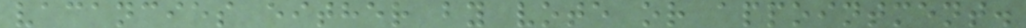vacancies either by vote or appointment.
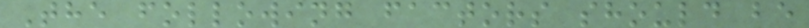The following factors should be
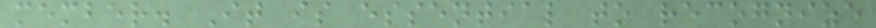member. It is essential to recognize
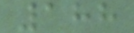188
